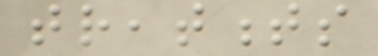treatments
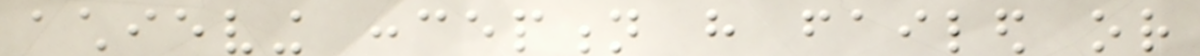achieving conception have failed or
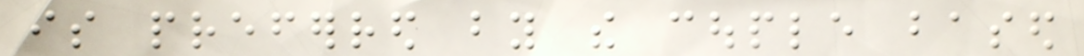is preferred by the couple based
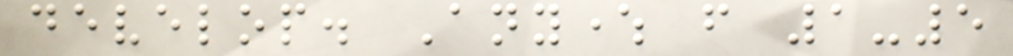develop. Anywhere from 1-5
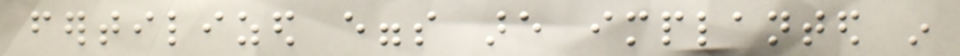fertilized eggs are implanted in
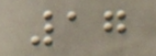17
